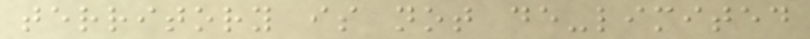territory is not de-limited
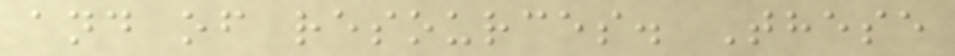and of resources. These
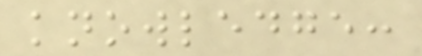knowledge:
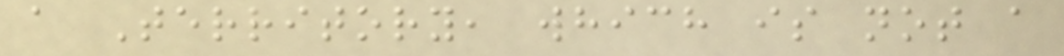a Territory, which is not a
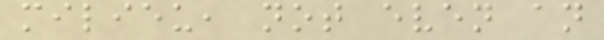milieu, not even an
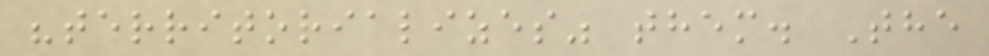"territorializes" them. The
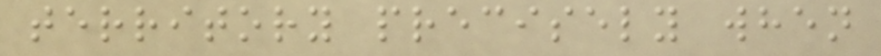territory precisely when
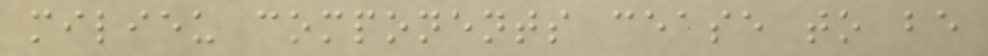milieu components cease to be
